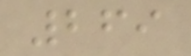269
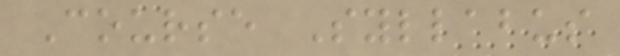Course Syllabus
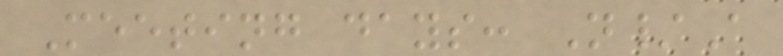Meeting days: N/A
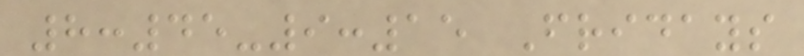8:45-9:15 Fridays
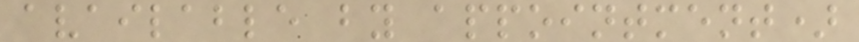available by appointment)
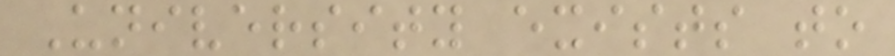University exists to
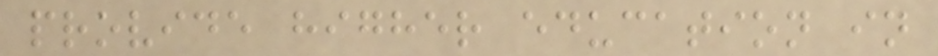provide higher education in
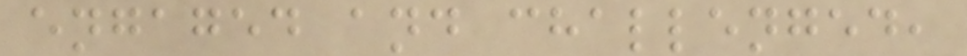engaged and challenged,
